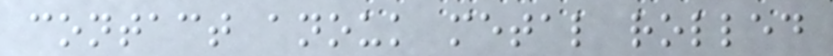contact anouk metal rolled
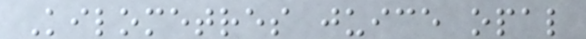Kilometres juice opal
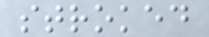stroked
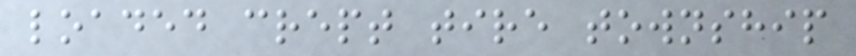loaded crept tire township
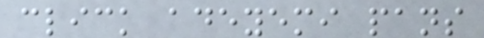click adeyemi pans
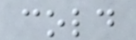cold
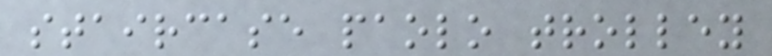staircase paolo trolley
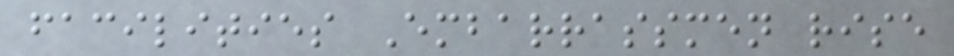facilities Embarrassmen rise
